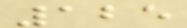125
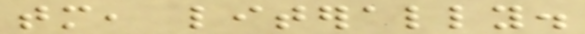tomorrow, literally.
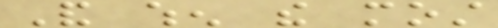And when the most
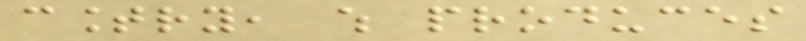country, which produces
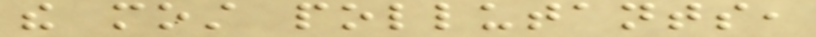the most pollutants,
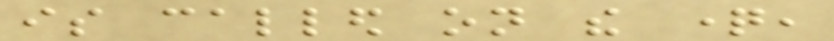is called on the question,
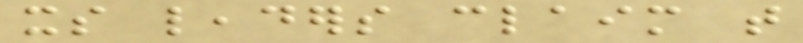its leaders claim that
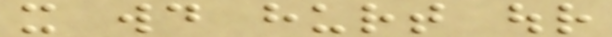it would hurt our
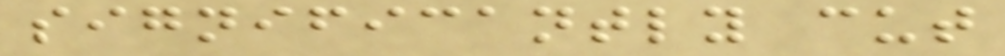significantly cut
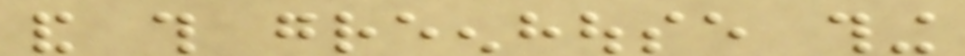and this greenhouse thing
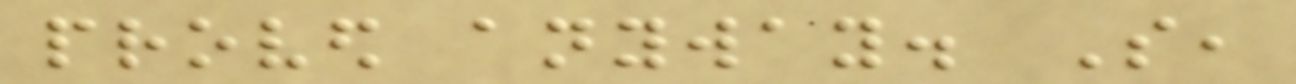proved anyway. So,
